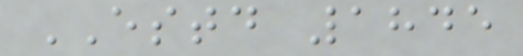ESTD 1845
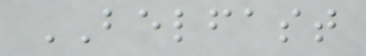BELFAST
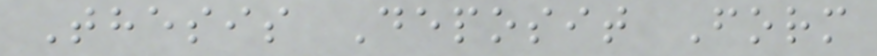Thesis Deposit Form
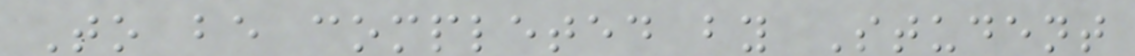To be completed by Student
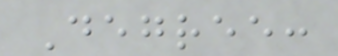Degree:
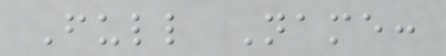Full Name:
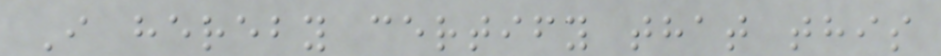I hereby certify that this
